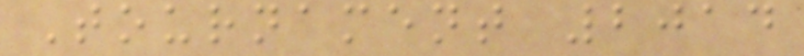Tournament 2014
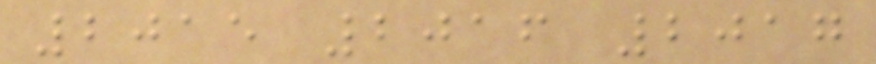2015 2016 2017
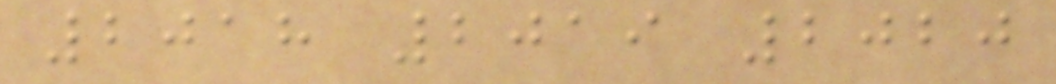2018 2019 2020
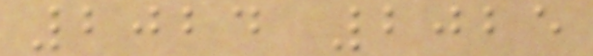2024 2025
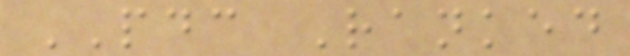PDC Ranked
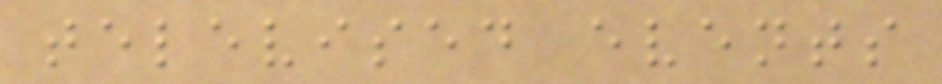televised events
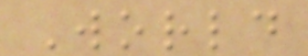World
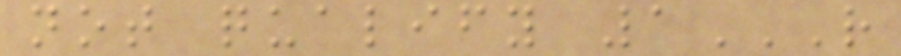not qualify 1R
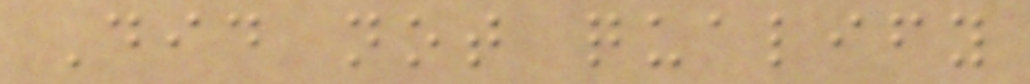Did not qualify
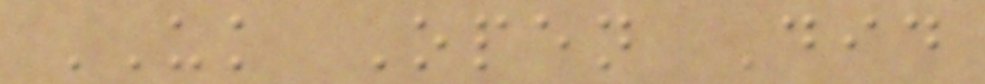UK Open Did
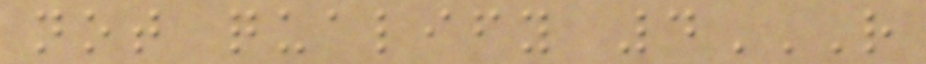not qualify 4R
